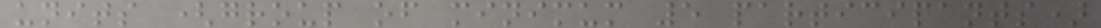units (group of minimum 5 participants)
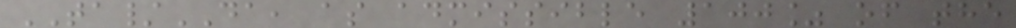TA/DA, as admissible 100% of the
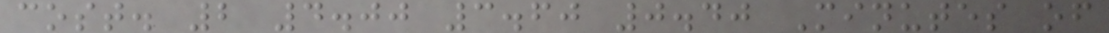cost. 2 4.00 3.60 0.40 Minutes of
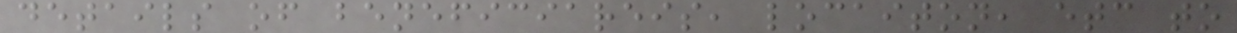details of beneficiareis, locaiton, etc to
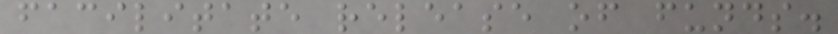facilitate release of funds.
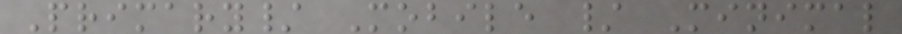Primary/ Mobile / Minimal
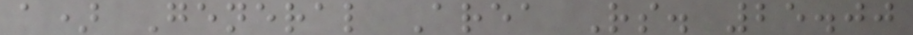a) General Area Rs. 25.00
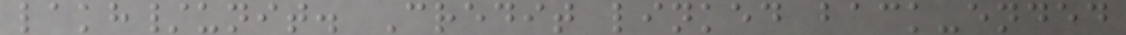lakh/unit. Credit linked back-ended
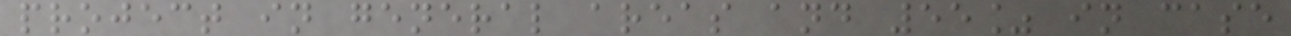project in general areas and 55% in case
